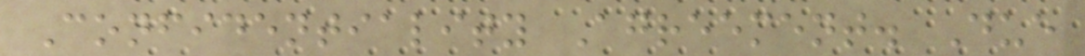Confidentiality Agreement. Due
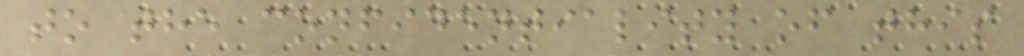to the confidentiality of this
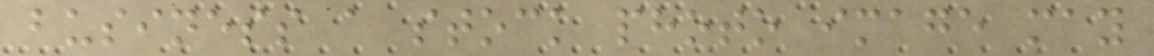business a stock photo image may
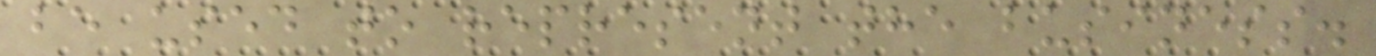be used to represent the business.
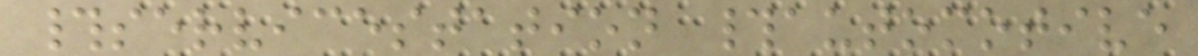#servicestation #automotive
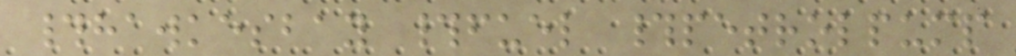#hawkesbay #fuel #petrolpump
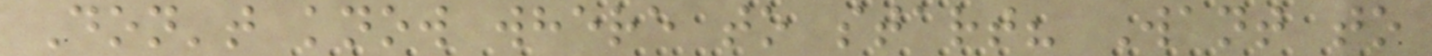Don't know where to start? Want to
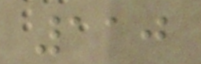110
